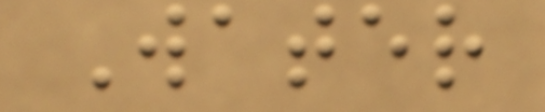Water
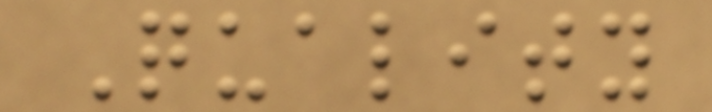Quality
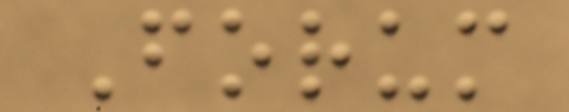Forum
